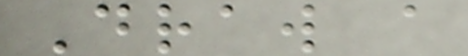Draw a
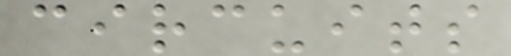circuits
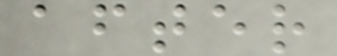after
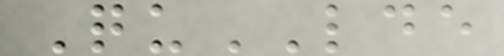QuLDE
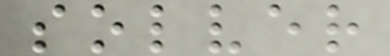solver
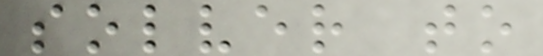solver to
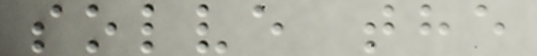solve the
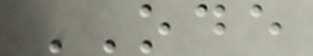ODE
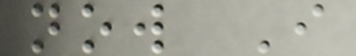now I
